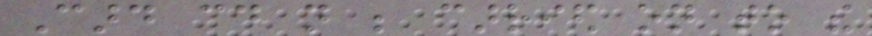Card could not be carried on to the
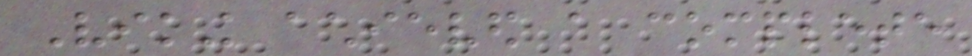Viking achieved a complete
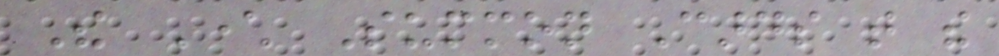The Character Summon Cards that the
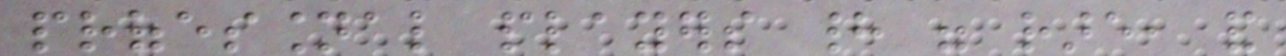professional players had were rare, and
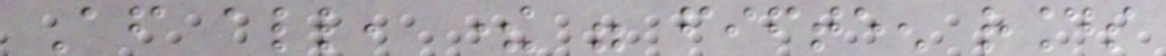After all, there were fifteen rounds
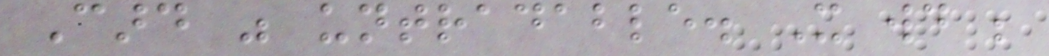Card was untradable. It would be
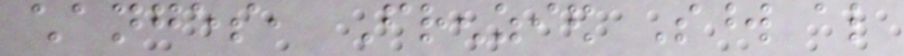changes, Frenzied Sword also
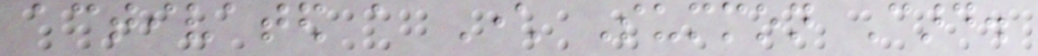activated a Character Summon Card.
